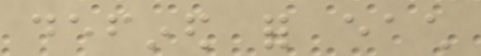defined for each
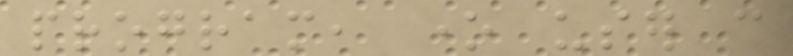program, one user can
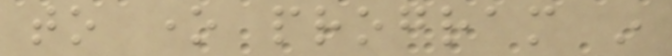to one program in
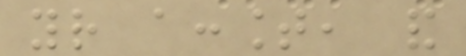your account, and
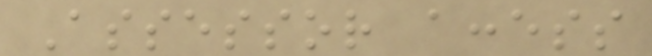Assessor access
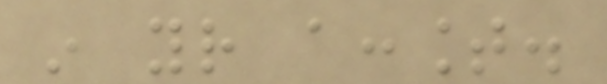in your account.
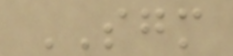SGM
